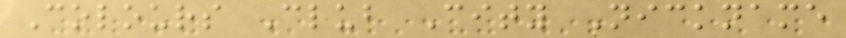Colours Club City Nickname
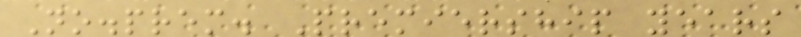No.prem. Premiership years
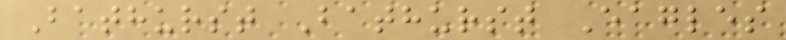Bathurst Bathurst Eagles
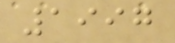1997
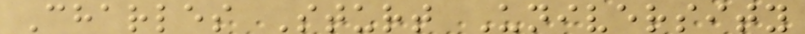Charles Sturt University
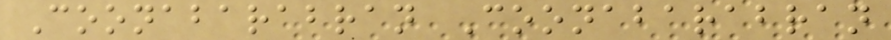Coonabarabran Coonabarabran
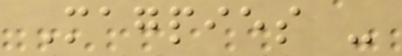Magpies -
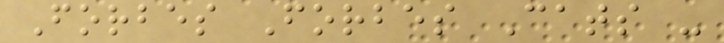Forbes Forbes Cats -
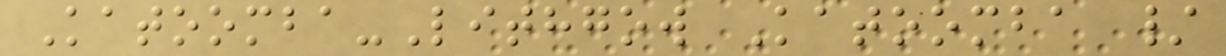Katoomba-Lithgow Katoomba /
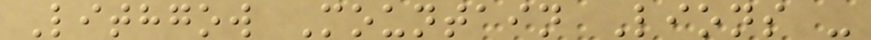Lithgow Mountain Lions -
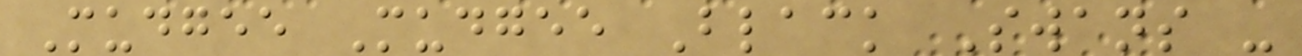Mudgee Mudgee Black Swans -
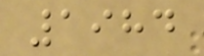1984
